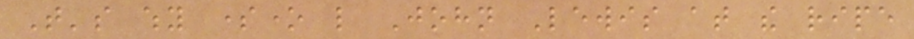That's why someone like John Lewis at the ripe
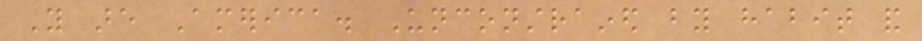You are America. Unconstrained by habit and
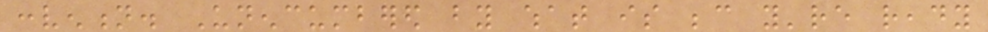convention. Unencumbered by what is because you're ready
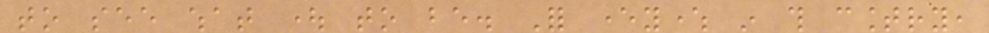to see what ought to be. For everywhere in this country,
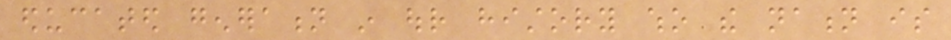educated generation in our history who the nation is
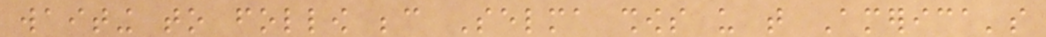waiting to follow because Selma shows us that America's
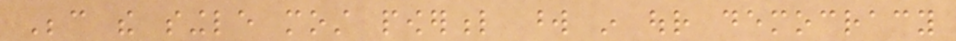Because the single most powerful word in our democracy
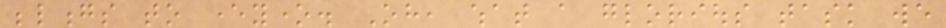belongs to everyone. Oh, what a glorious task we
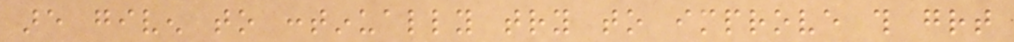are given to continually try to improve this great
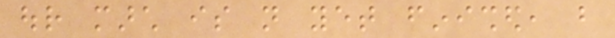our march is not yet finished, but
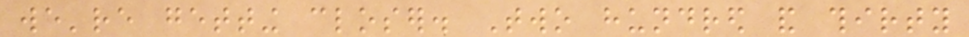we're getting closer. Two hundred and thirty
